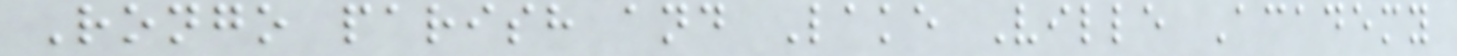Rongo parish and Lake Ville Academy
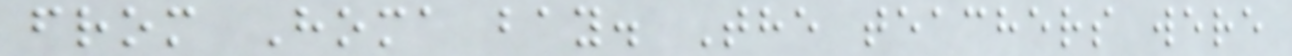from Homa bay. The teachers were
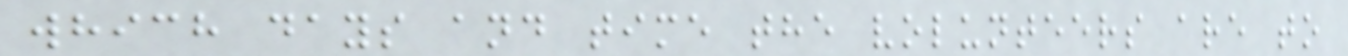which days and time the volunteers are to
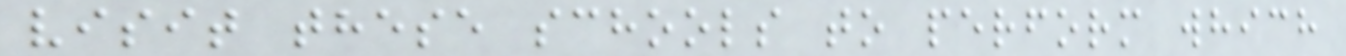visit these schools to perform which
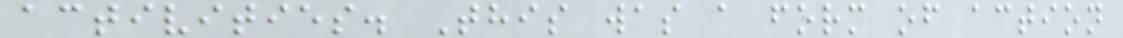activities. This was a form of action
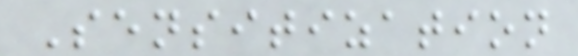Sensitization
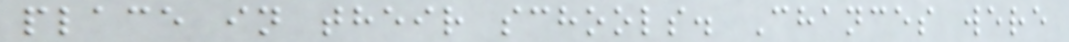place in their schools. Chances were
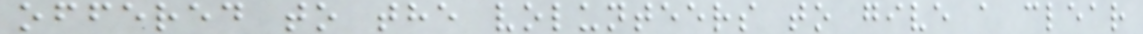offered to the volunteers to give a clear
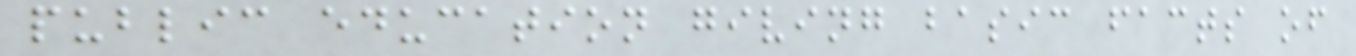public education giving basic facts of
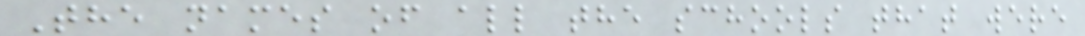The names of all the schools that were
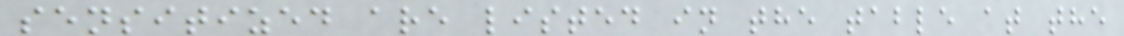sensitized are listed in the table at the
